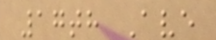17th Ave
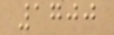1700
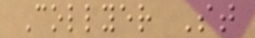Collyer St
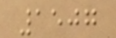1507
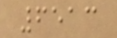6513
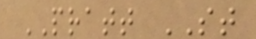PRATT ST
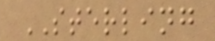STERLING
